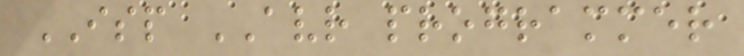ISP AVR programmer
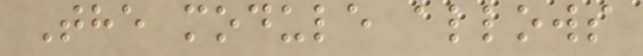The module allows
